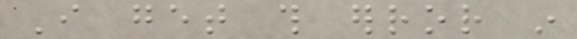I get this error in
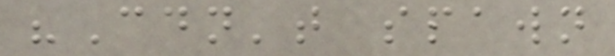"Couldn't spawn
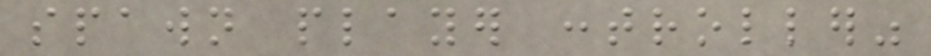spawn player controller"
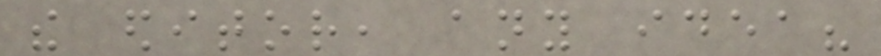the editor, any idea?
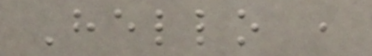Hello ,
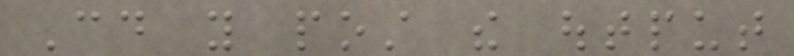Could you post the output
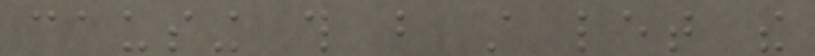causing this but still let the
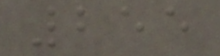255
